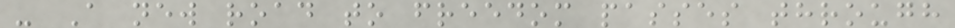- A new road to freedom passes through
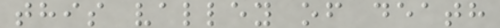this valley of death
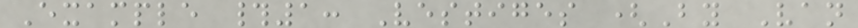Example #1: Vestiges (By Van
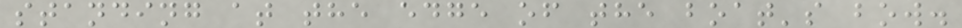standing at the edge of the boat's bow.
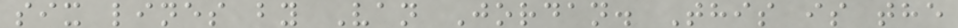six lines by Van Jordan. This is the
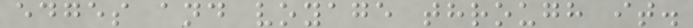edges and voyage through it.
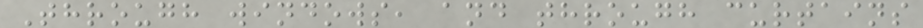Through windows, and through curtains
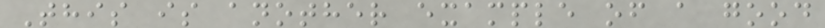This is another example of a good
